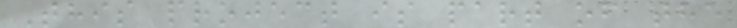This project is part of the
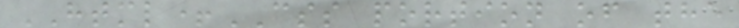HTML+CSS portion of the
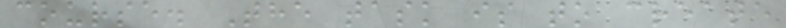course. The task is to create
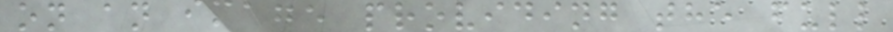on an image providing the full
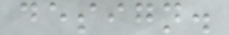design.
